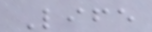Life
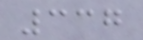337
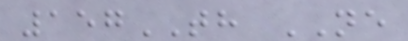157TH NE
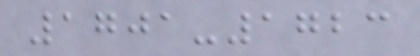1701-1723
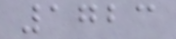1723
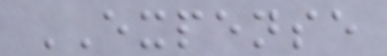EXPENSE
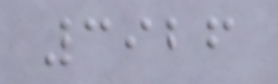3926
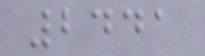2441
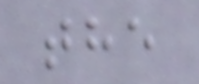the
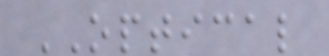OPTICAL
